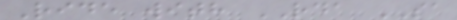Ride with RDA SA
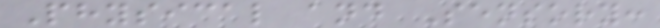Physical and Sensory:
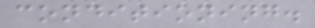conditioning.
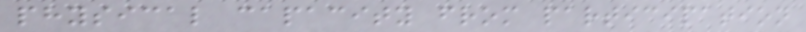physical capacity from participation
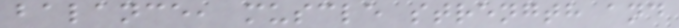balance, muscle strength and
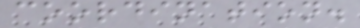coordination.
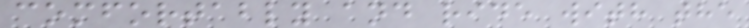comfortably and ride with the
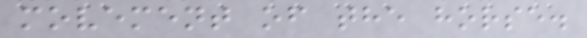movement of the horse.
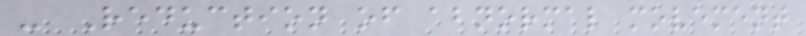- Reduction of abnormal movement
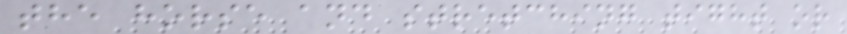the horse and stretching tight or
